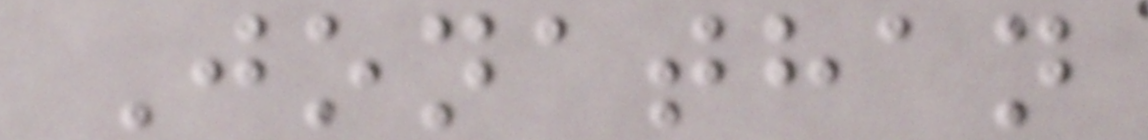Jonathan
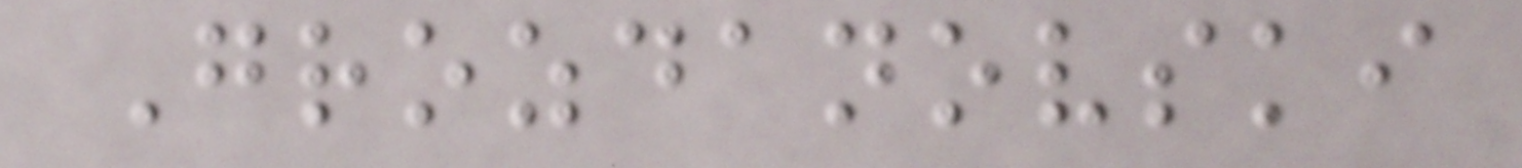Grozdanovski
